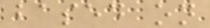based on
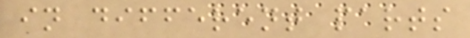in different parts
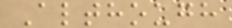Although
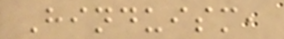Hinduism,
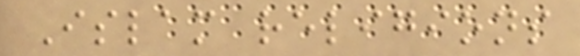Islam religions
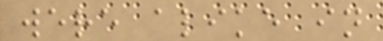were alike in
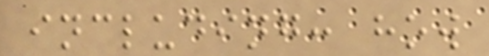including: how
